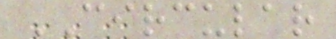CIRCULAR
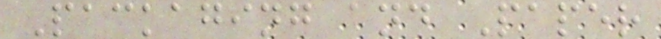Packaging and Paper
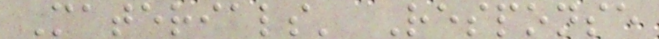Materials' Response
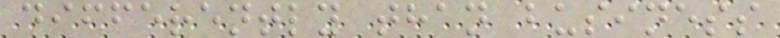differently than business
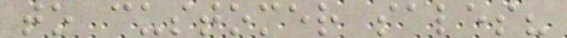to customer sales?
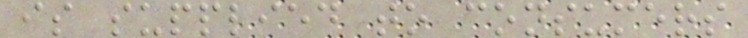is supplied to consumers
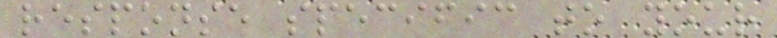response specific to your
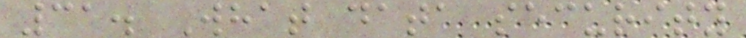31. What data security
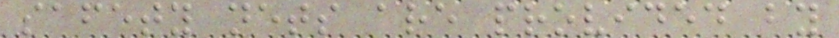safety nets are provided by
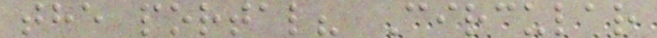the portal? Circular
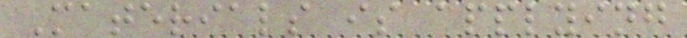Materials is applying
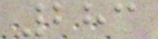283
